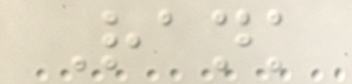Rank
